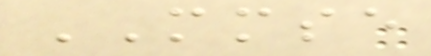MMSE
